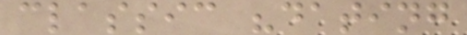classic "dating
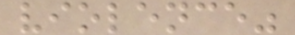violence"
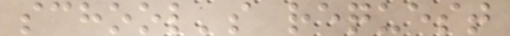school's request
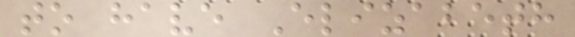to have Elizabeth
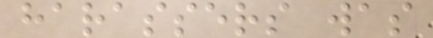harassers was
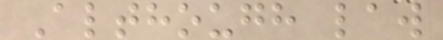Although law
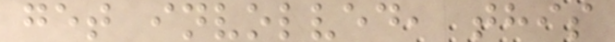get involved, this
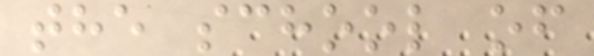the school of
